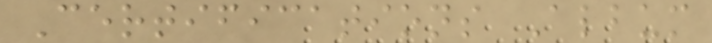Certifications Album
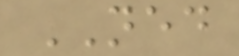NED
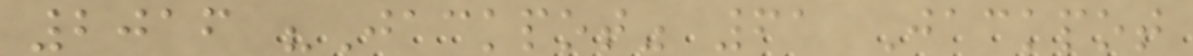2016 "Jackpot" 61 Jackpot
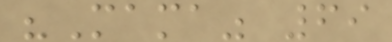"Mama" 69
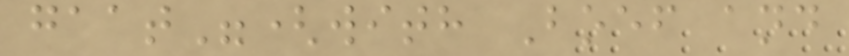gaat"(with Boef and
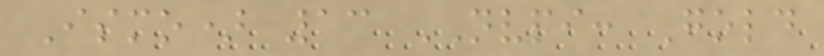Ismo) 13 NVPI: Gold
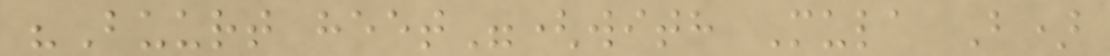"Buurt heet"(with Mula B)
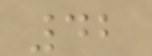42
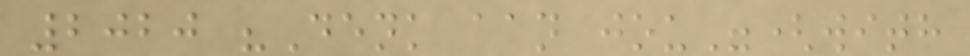2020 "Denk aan jou"(with
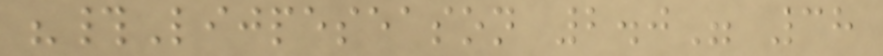"#Lijpeseason 2.0" 38
